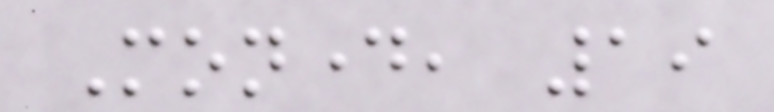Monday, 19
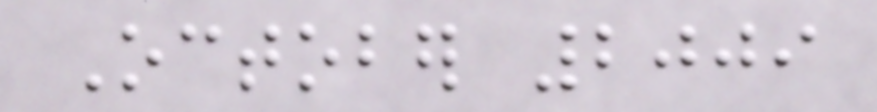October 2009
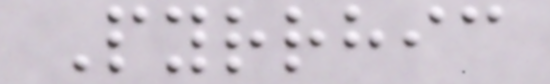Pyrrhic
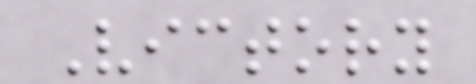Victory
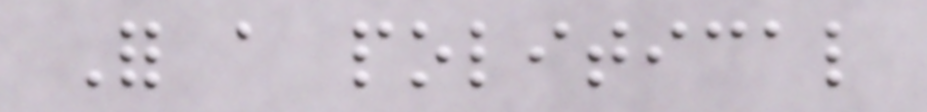For a political
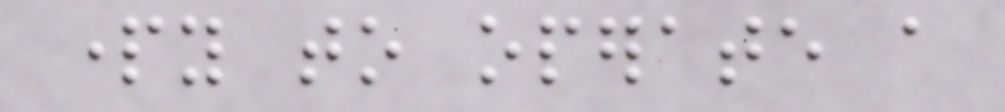party to operate a
